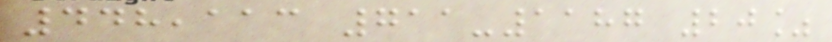448,113 711-1187 20%
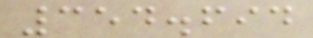354.694
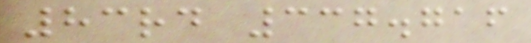83rd 337.716
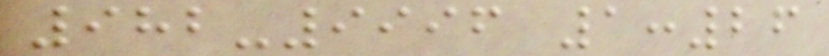982-9996 1:26
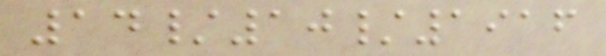14/10/1916
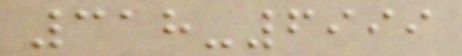318-6999
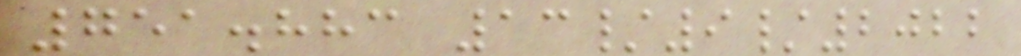751.883 13/9/2022
